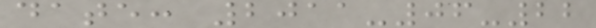date: 2011-06-22
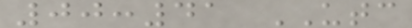00:41 UTC
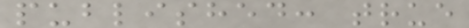published: true
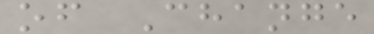of Change
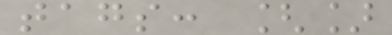tags: []
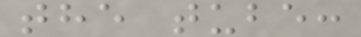the tube:
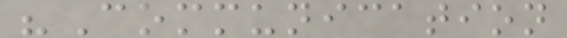"Communication
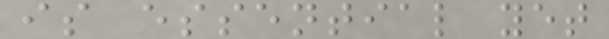is essential yet
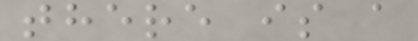there is a
